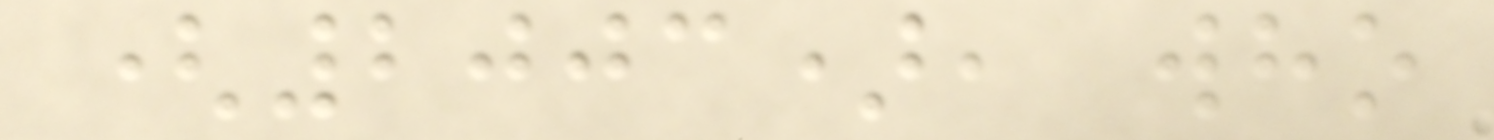(2003), who
